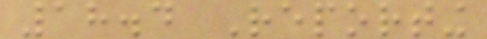18.4 Reporting
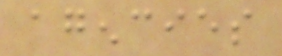agencies
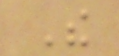The
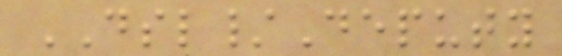DSL/Deputy
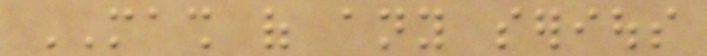MASH of any serious
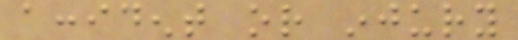accident or injury
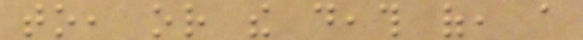to, or the death of, a
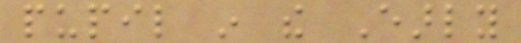pupil in the Early
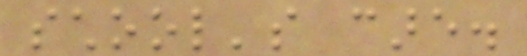school's care.
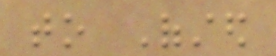to Ofsted
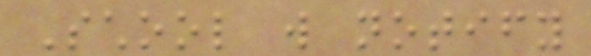School will notify
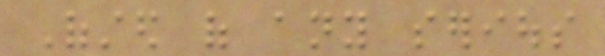Ofsted of any serious
